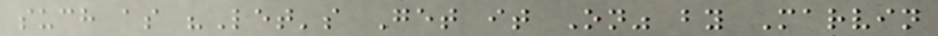such as "Let's Get it On" by Marvin
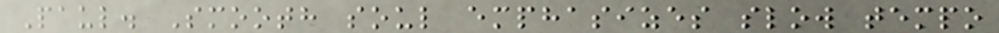Paul. Smooth soul emphasizes slow tempo
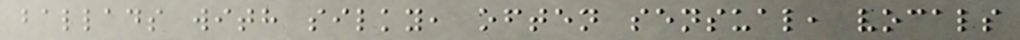ballads with silky, often sensual, vocals
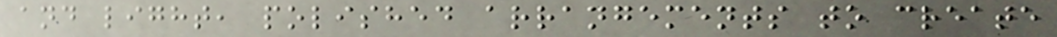and light, polished arrangements to create
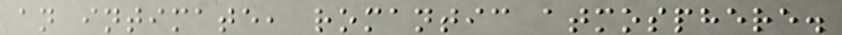an intimate, romantic atmosphere.
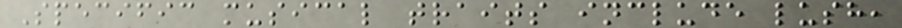Specific musical traits include lush,
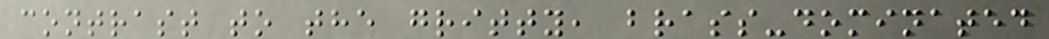contrast to the gritty, brass-dominated
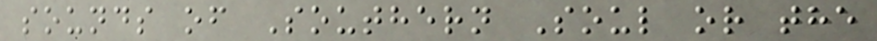sounds of Southern Soul or the
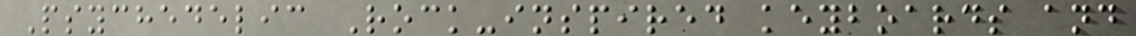Psychedelic Rock-inspired keyboards and
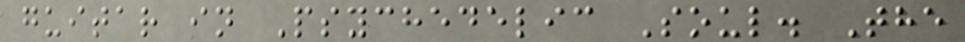guitar in Psychedelic Soul. The
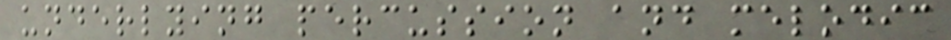underlying percussion and melodic
